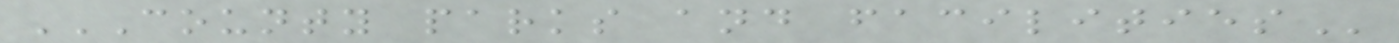COUNTY PARKS AND FACILITIES
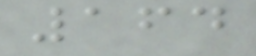164
